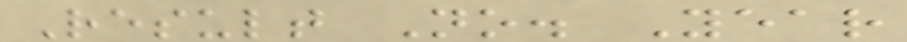Result No. Year
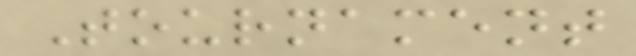Tournament
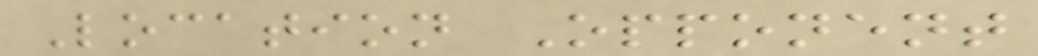Location Opponent
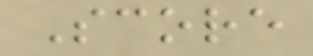Score
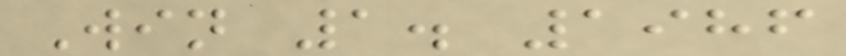Win 1. 1986
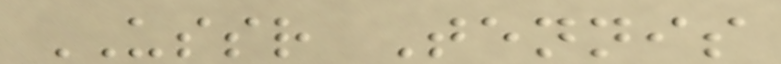USSR Tennis
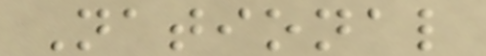National
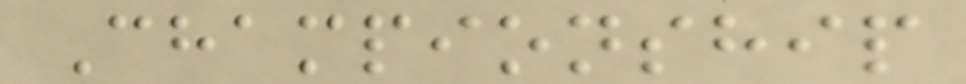Championship
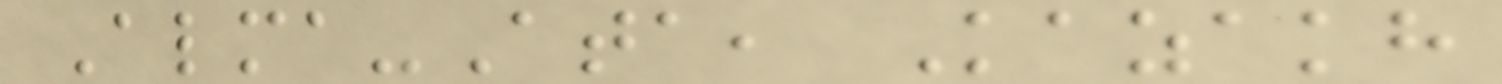Alma-Ata, Kazakh
